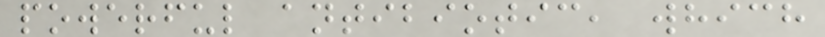powerful antibiotic, which
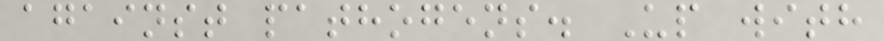against pathogens. Up with
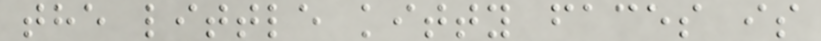the little kitty faces is
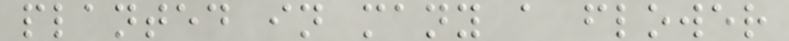planted in many a flower
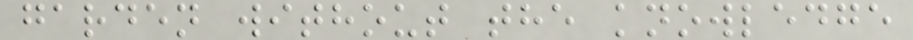garden without the knowledge
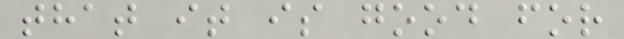that it is good for
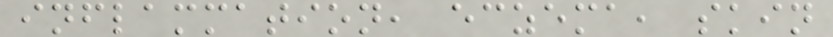inflammation, eczema, skin
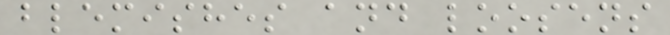blemishes and loosens
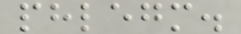phlegm.
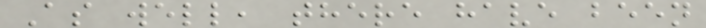As well, there have been
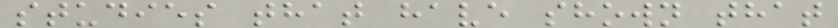studies that have shown that
